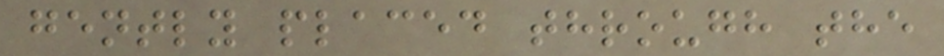gently placed through the
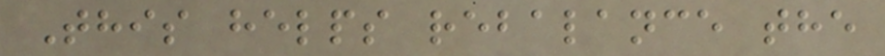This helps rebalance the
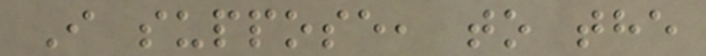I suppose, to the
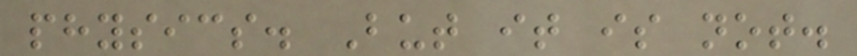physics. But it is not.
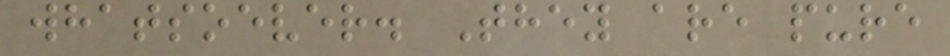whatsoever. They are pure
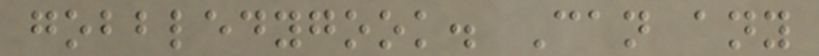gobbledygook. Can any
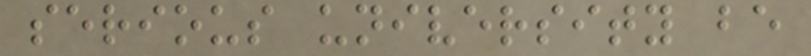serious university be
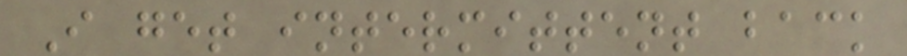I get intermittent back
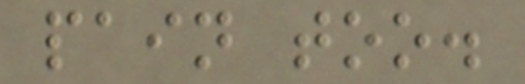pain too.
